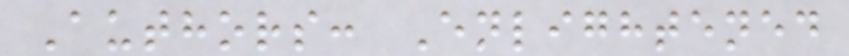Authors: Enlightened
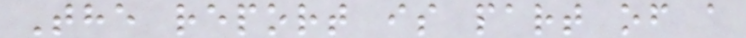The report is part of a
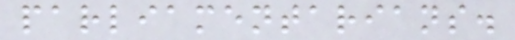parliamentarians.
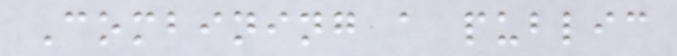Combining a public
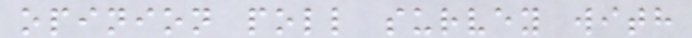opinion poll survey with
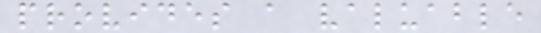provides a valuable
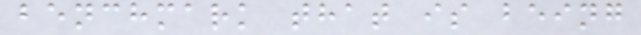benchmark that is being
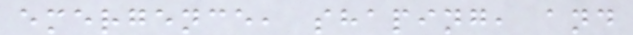emergence, shaping, and
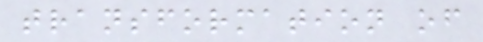transformation of
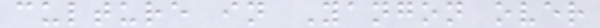culture in Yangon over
